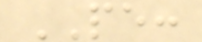PE:
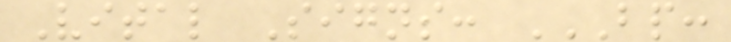Vital Signs: BP:
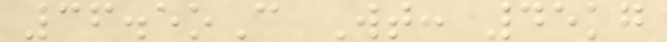36.5oC Wt: 45kg
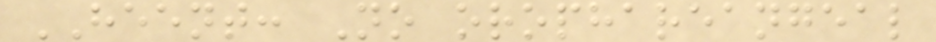HEENT: No orophareangeal
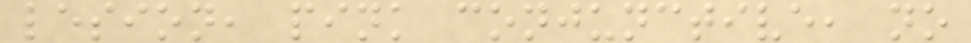lesion, pink conjunctive, no
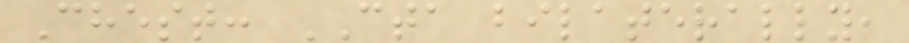Chest: CTA bilaterally,
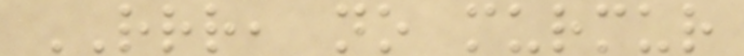RRR, no murmur
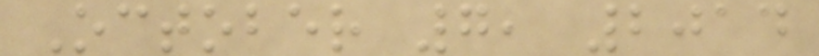October 7, 2014
